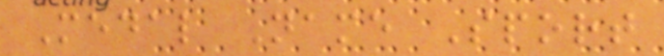Medal Name Sport
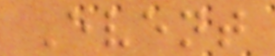Event
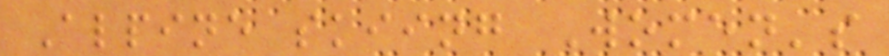Alpine skiing Women's
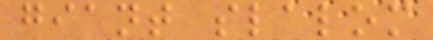giant slalom
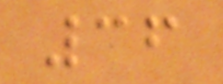36
